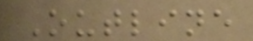Outline
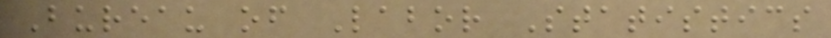Bureau of Labor Statistics
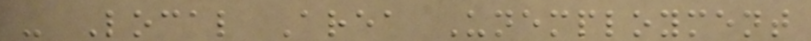- Local Area Unemployment
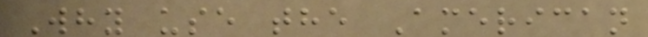Why use the American
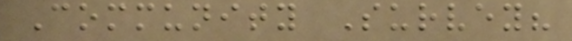Community Survey?
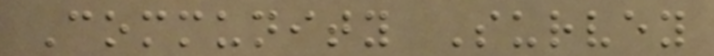Community Survey
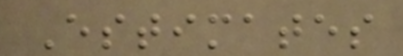Estimates
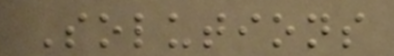Solutions
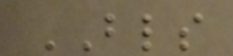BLS
